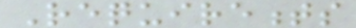Requirements
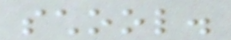school.
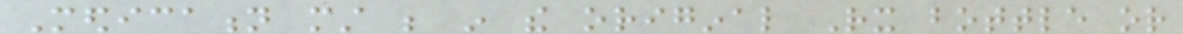Medication must be in the original Rx bottle or
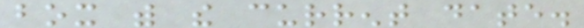box with the current date.
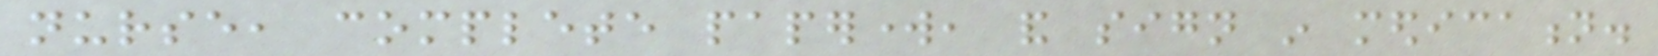nurse, complete paperwork, and sign in medication.
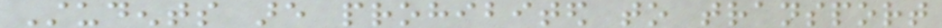Students are prohibited to transport
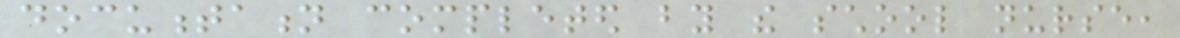documentation completed by the school nurse,
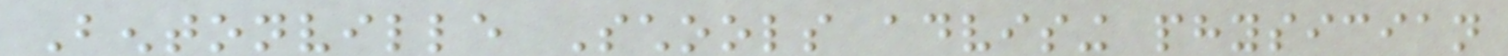Bentonville Schools advising physician
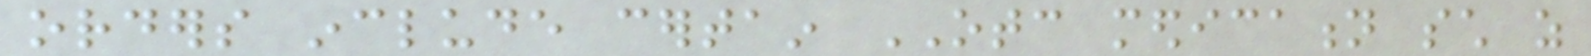orders include certain OTC medication such as
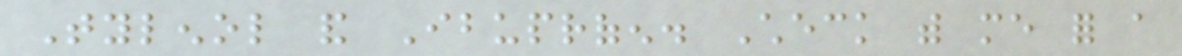Tylenol and Ibuprofen. Check with me for a
